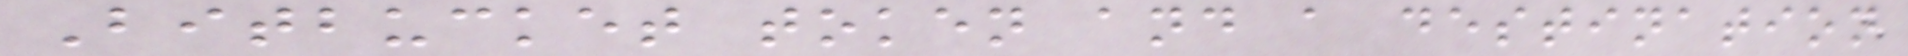Bitbucket token and a destination
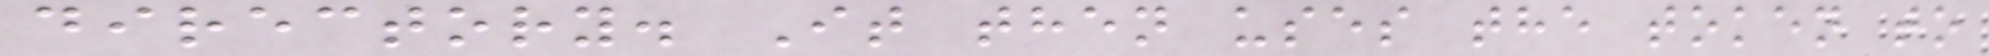directory. It then uses the token to
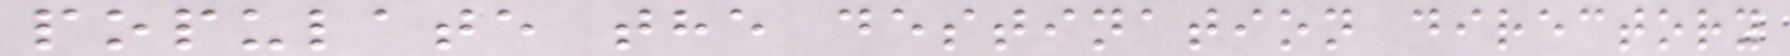populate the destination directory
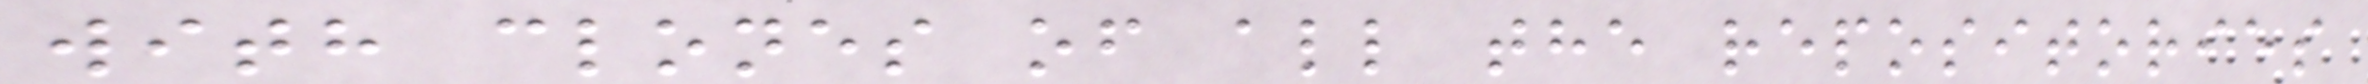with clones of all the repositories
